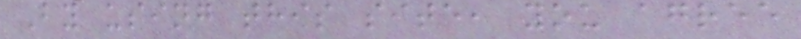By using this site, you agree
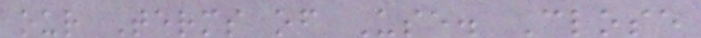our Terms of Use. Close
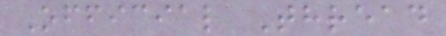Official Thread
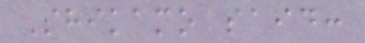Shikamo said:
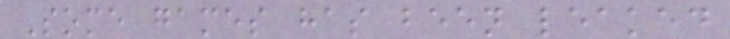Some games has been leaked
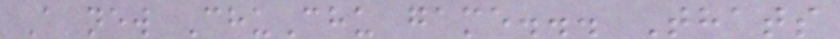A new ChuChu game... Thats
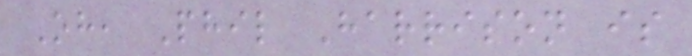Oh, Phil Harrison is
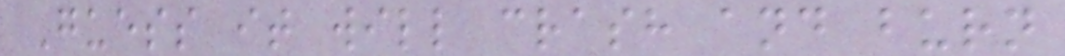Guess it will crash and burn
